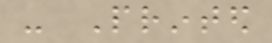- Printed
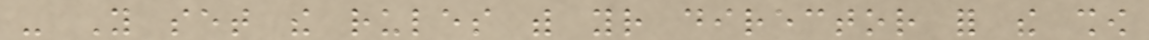- You set the rules with your director for the show
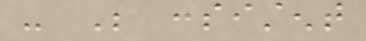- Be consistent
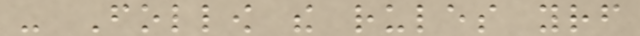- Follow the rules yourself
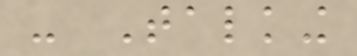- Talking
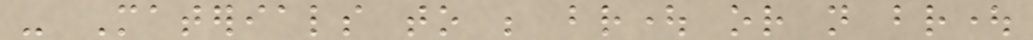- Materials to be brought or not brought
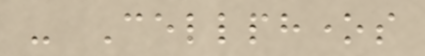- Cellphones
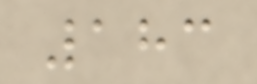183
